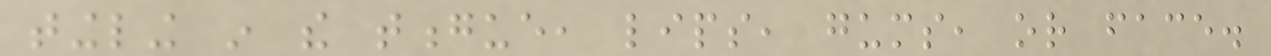tingling in the tongue, lips, gums, or face.
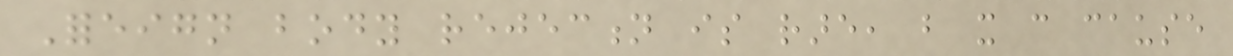Foreign body rejection is rare, but it can cause
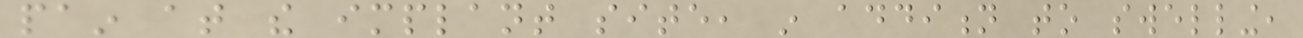pain at the implant site, in addition to swelling,
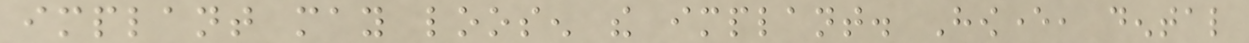implant may loosen the implant. However, dental
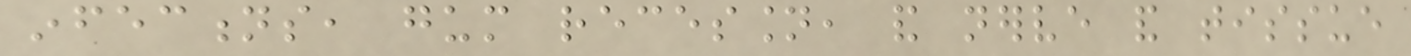infections, gum recession, and nerve and tissue
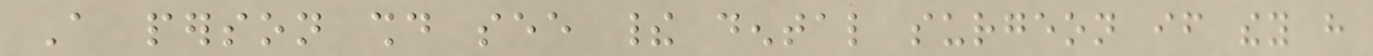A person should see their dental surgeon if they have
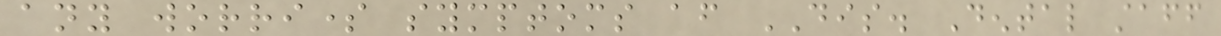any worrisome symptoms after DIS. Dental staff
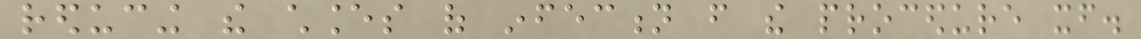reducing the chances of infection from the procedure itself.
